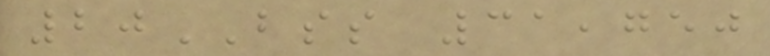20BSS 31,750
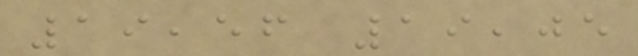19,56 19,05
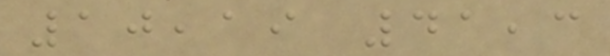10,19 41,3
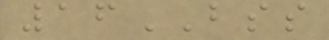16BSS
